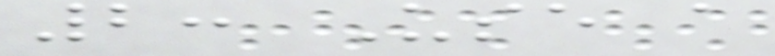2: Use a
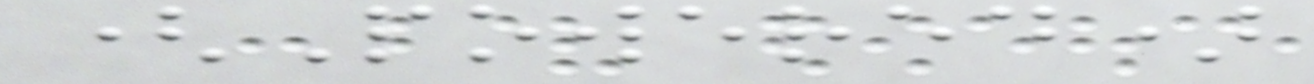(Powered)
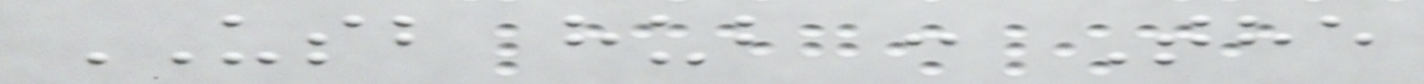USB hub : The
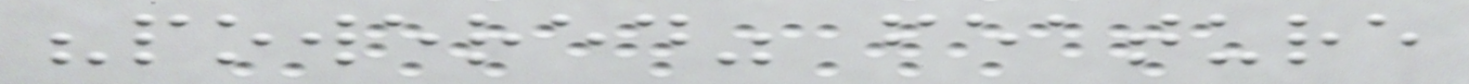"powered" feature
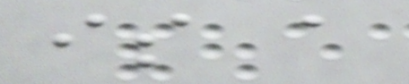is a
